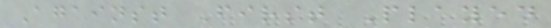Against First Played
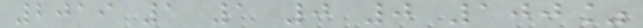2019 1 1 0 0 100%
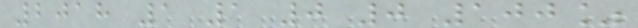2018 1 1 0 0 100%
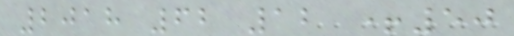2018 62 12 +50
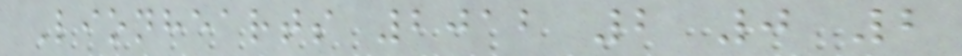Lionhearts 2012 2 0 2
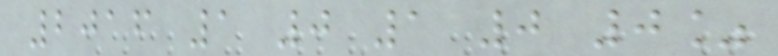2016 1 0 1 0 0%
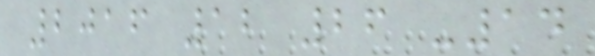2016 12 26 -14
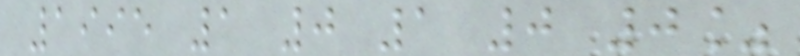1995 1 0 1 0 0%
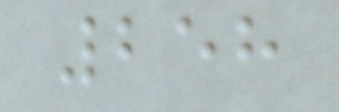258
